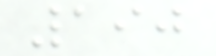190
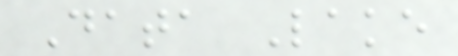Data Lake
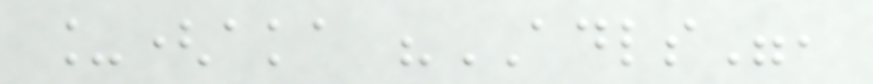_(aka "ADLS",
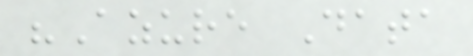"Azure Data
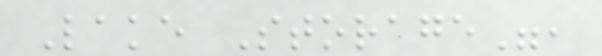Lake Storage",
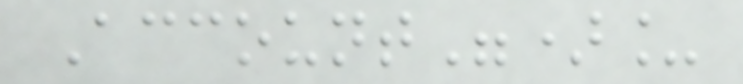Account")_
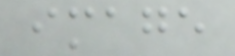image
